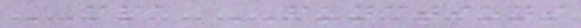MPA FUNCTIONS
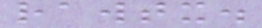rawtx.
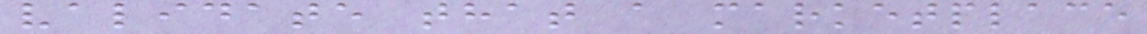validate that a marketplace
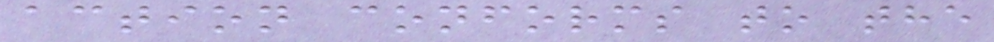action conforms to the
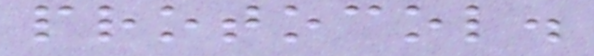protocol.
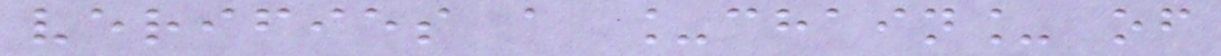verifies a _chain_ of
